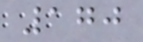170
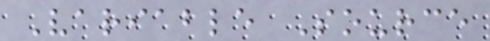Variable Source
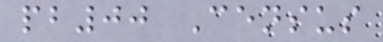pb00 Census
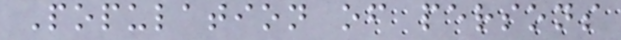Population of persons
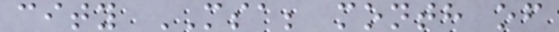city MSA; month of
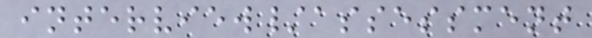interview/assessment
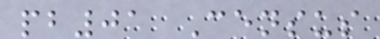pb01 Census
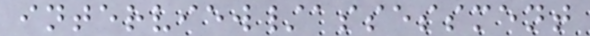interview/assessment
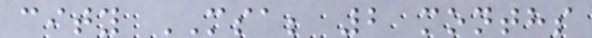city MSA; 2 months
